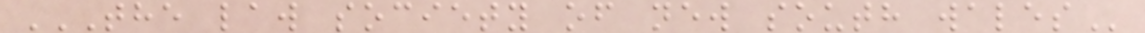THE LAW SOCIETY OF NEW SOUTH WALES
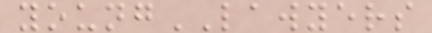youngLAWYERS
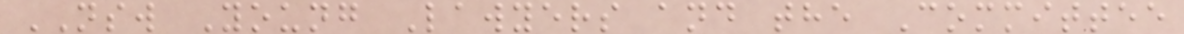NSW Young Lawyers and the Committee
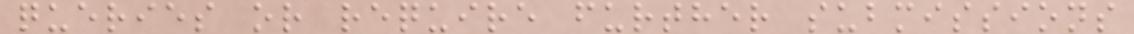queries or require further submissions
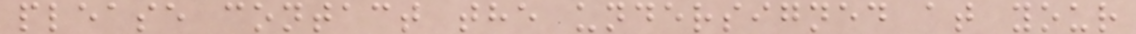please contact the undersigned at your
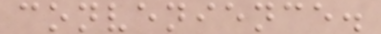convenience.
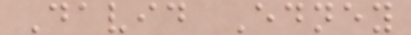David Edney
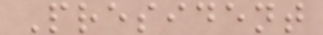President
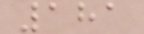181
